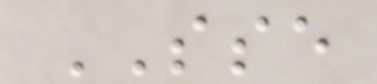SSE
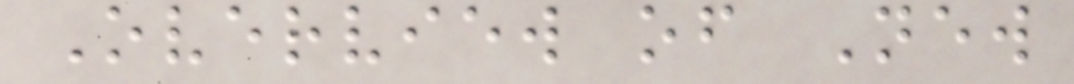Overview of New
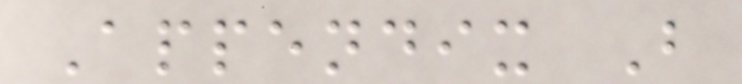Appendix B
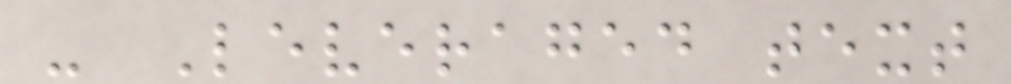- Leveraged text
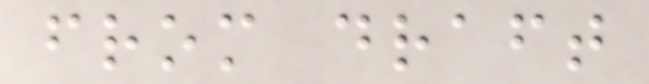from draft
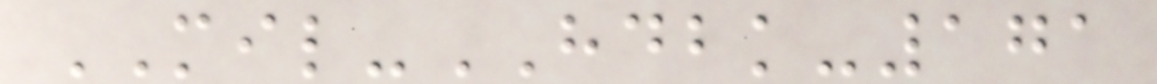MIL-HDBK-171
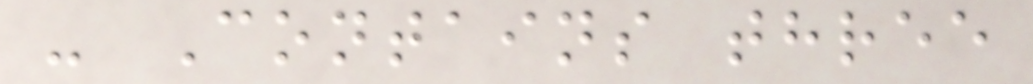- Contains three
